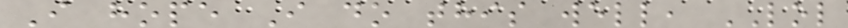I hope I do this well, LOL
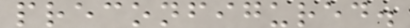preconfigured.
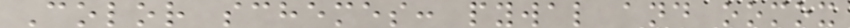Color schemes: pywal and oomox
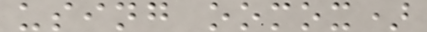using oomox)
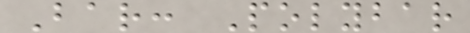Bar: Polybar
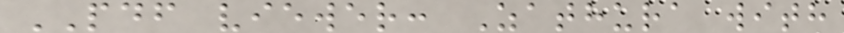PDF viewer: Zathura with
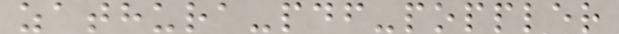zathura-pdf-poppler
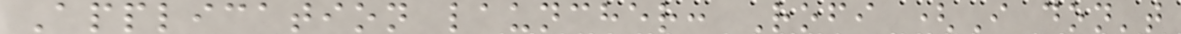Application launcher: Rofi (I don't
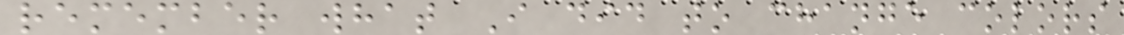remember what I did to change colors
